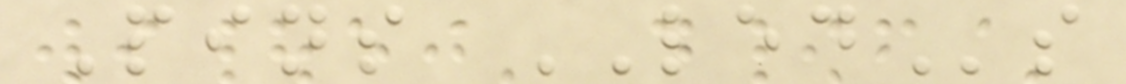Pins LEDs
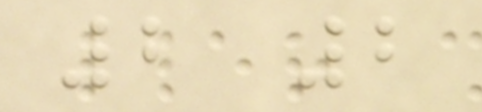2 2
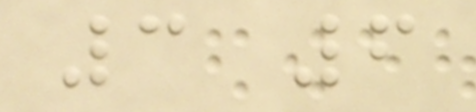3 6
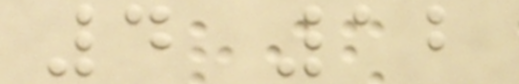4 12
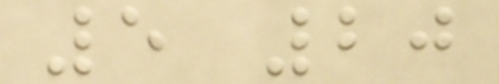5 20
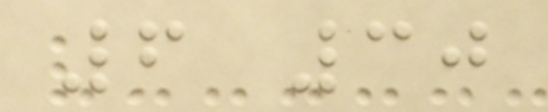6 30
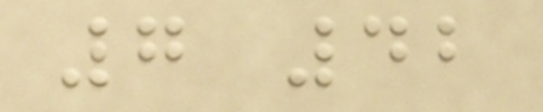7 42
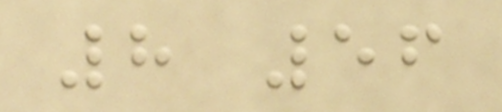8 56
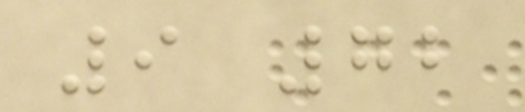9 72
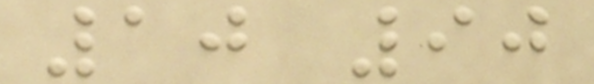10 90
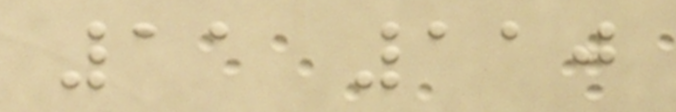11 110
